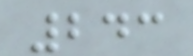243
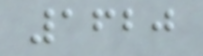1620
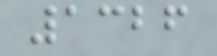1326
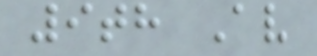9th Av
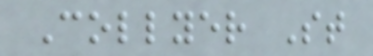Collyer St
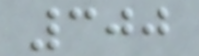300
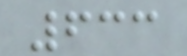633
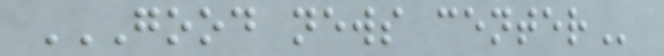GOOD NEWS CENTER
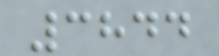3844
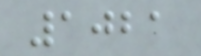1021
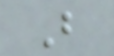B
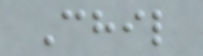Chil
